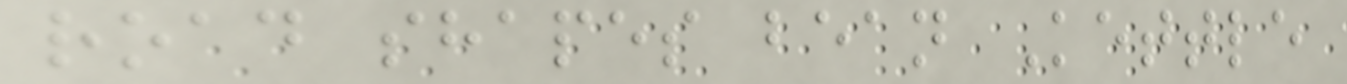road shapes bean Kettle
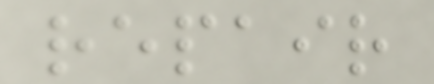repair
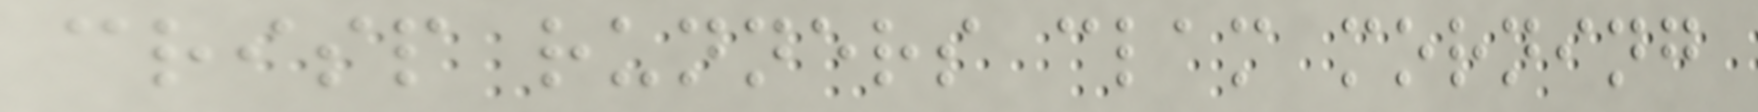crisp runners clam morning
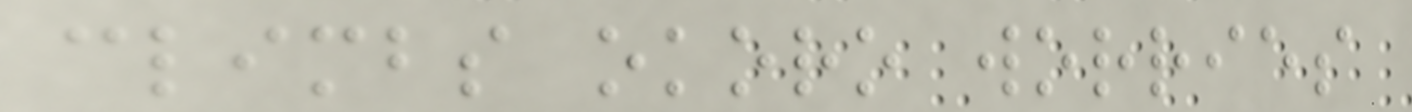climbs okoro worries
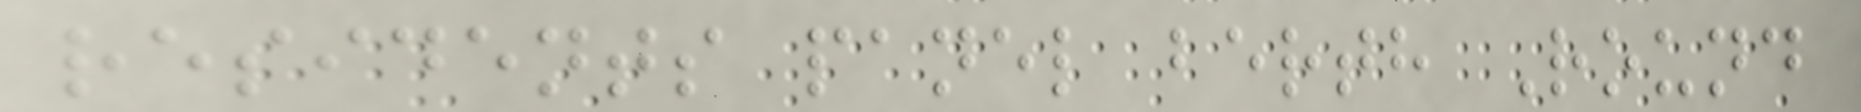residents panel berth Round
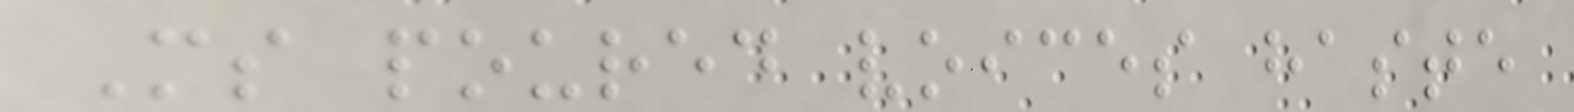Ms poured voices haste
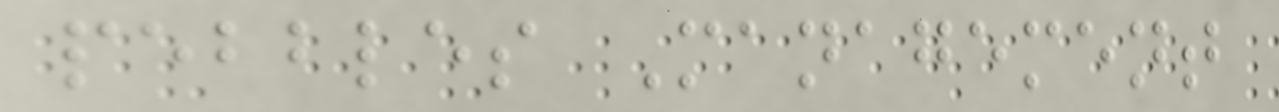pebbles Management
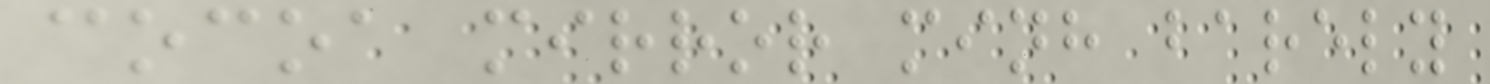cocoa mirror minh barely
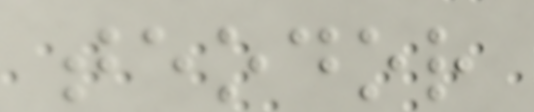teodor
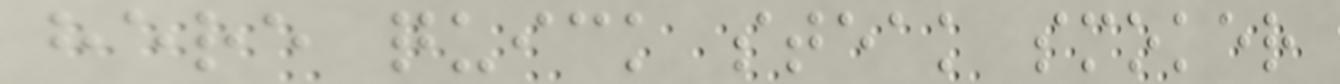here quick steak smoker
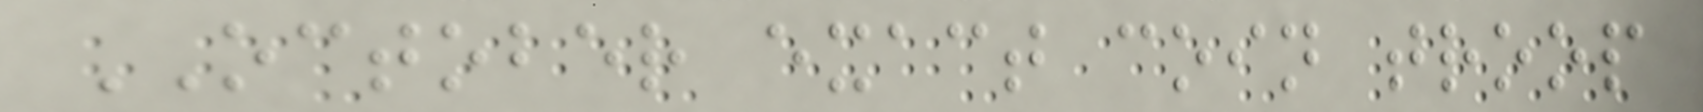OCTOBER exact coin troop
